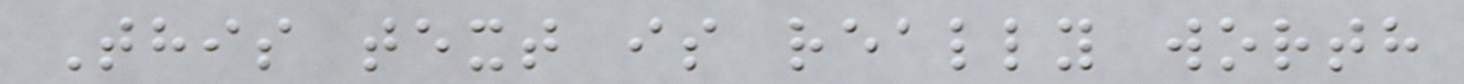This text is really worth
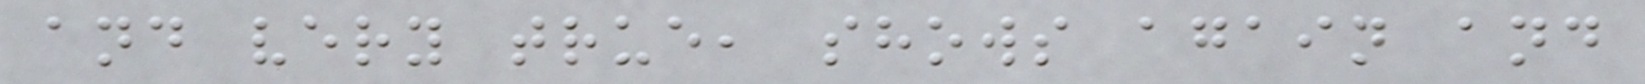and very true, shows again and
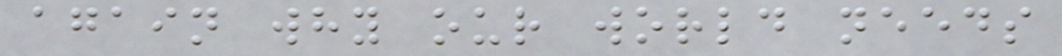again why our world needs
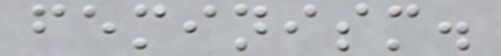feminism.
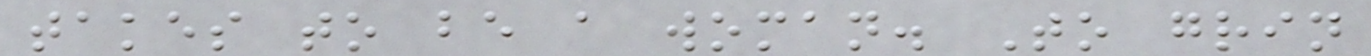takes to be a woman. To grin
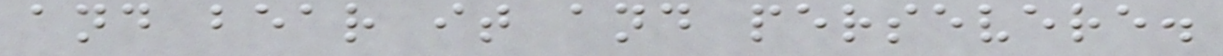and bear it and persevere.
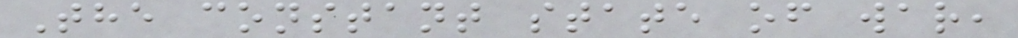The constant state of war,
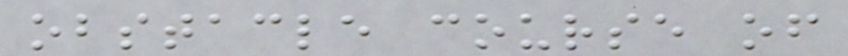obstacle course of
